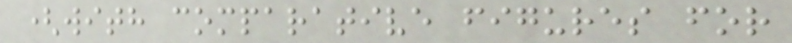(with comparative figures for
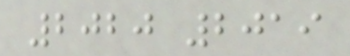2020 2019
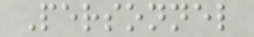Personnel
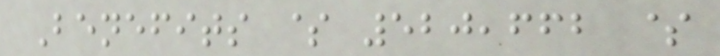Benefits $ 520,662 $
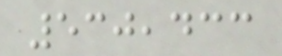530,433
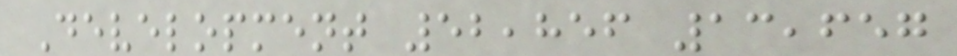Development 52,856 13,657
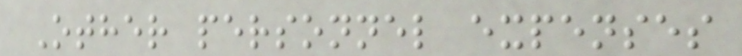Other personnel expenses
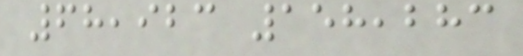68,923 158,283
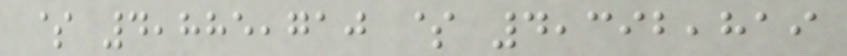$ 4,885,710 $ 4,392,819
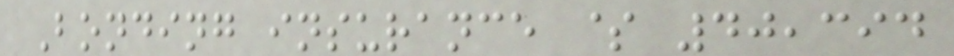Bonding insurance $ 40,394
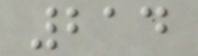214
